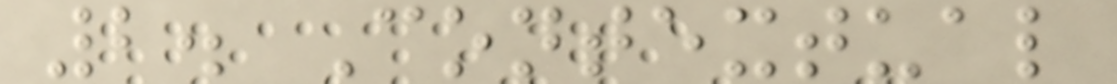2. Contextual
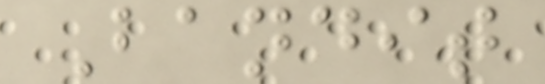Bandit
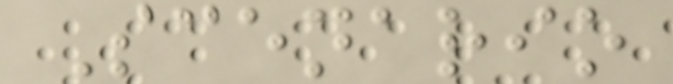Scenario
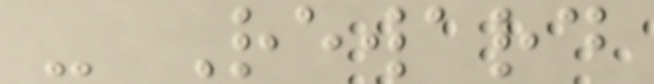- Reward
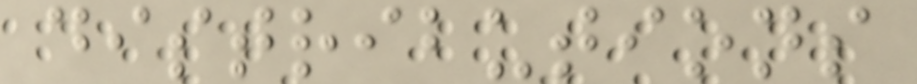distributions
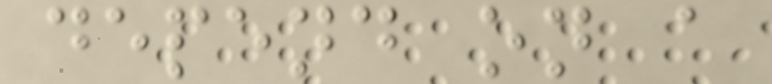depend on a
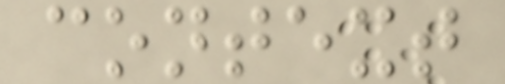context
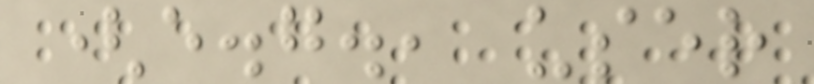(e.g., user
